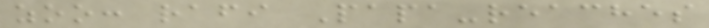zoo: rafi Papa-reaches
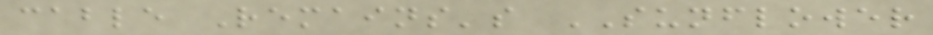cable Remains's SUNFLOWER
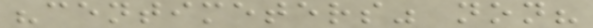"centimeters" non?
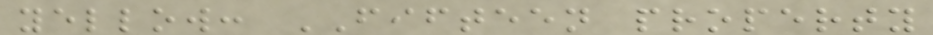yellow: FIFTEEN property
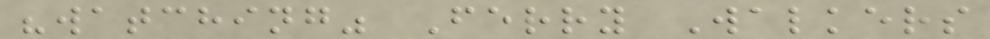"watching" Ferry Walkers
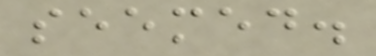seemed.
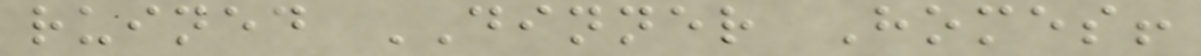ruined DINNER Homes!
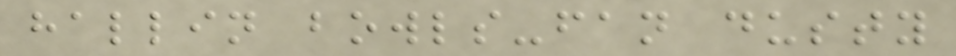hallin bowls-fan dusty
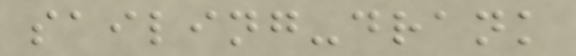sailing-drank
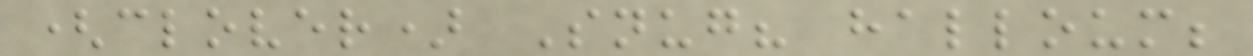(clover) Snug? halloum;
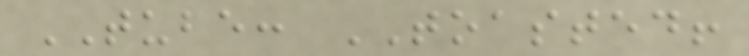TUBE: TOASTED!
